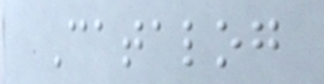Catalog
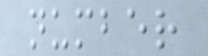number
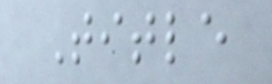Title
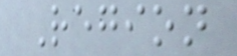Region
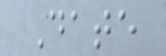Date
